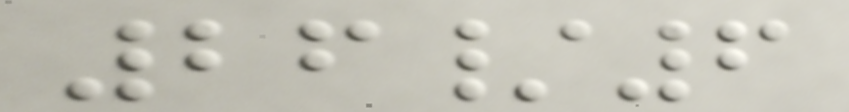26/6
